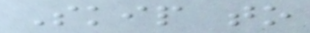Skip to
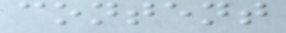content
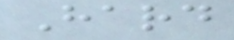Hard
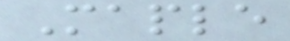Maple
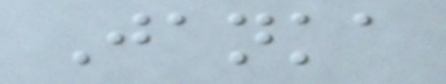Janka
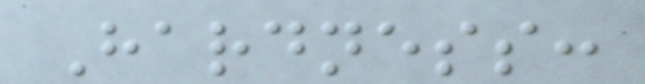Hardness:
